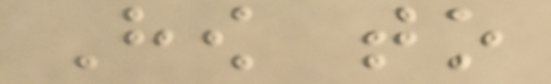How to
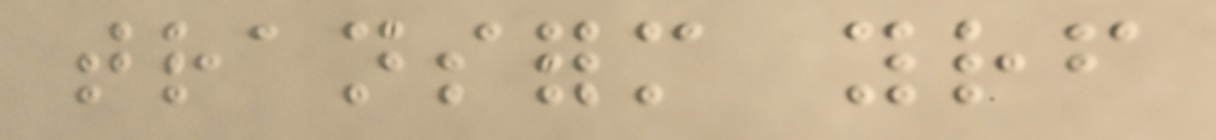transform yourself
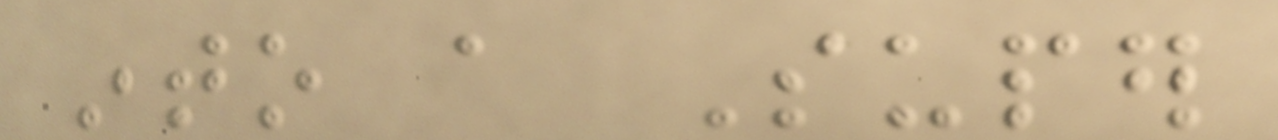into a Super
